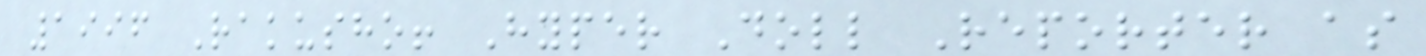1996 Rakusho! Hyper Doll Reporter as
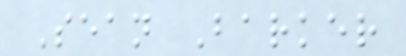Sean Barker
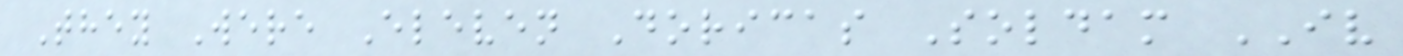They Were Eleven Doricas Soldam IV
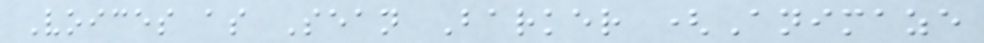Voices as Sean Barker (Animaze
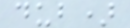dub)
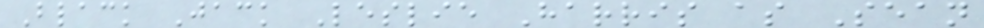Black Jack Leslie Harris as Sean
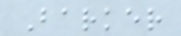Barker
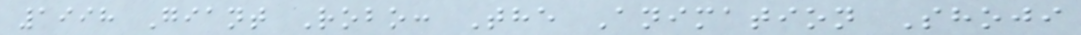1998 Giant Robo: The Animation Shoji
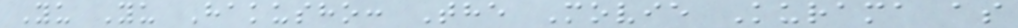Yu Yu Hakusho: The Movie Kurama as
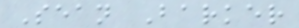Sean Barker
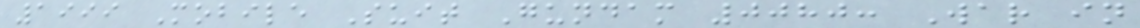1999 Mobile Suit Gundam 0080: War in
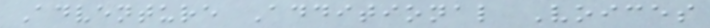Adventure Additional Voices
